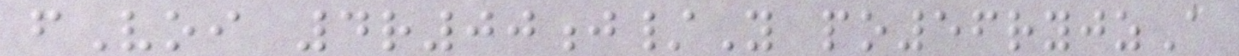fVoi 4r00j/Y po56ryjzA
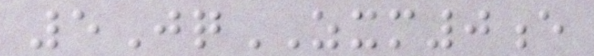5JqZXM0e
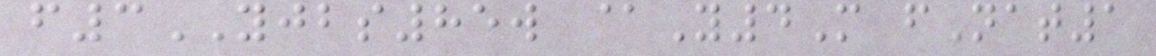f3YJBS85w @Y4M fNat1
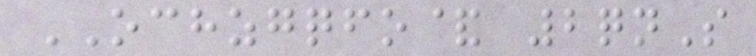OCHZGQFO& 2qnS
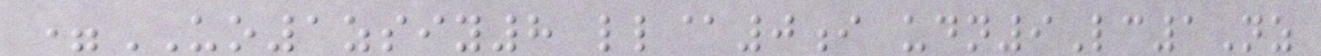=UO1zsiy8 ll@0i udn9Lc1Nz
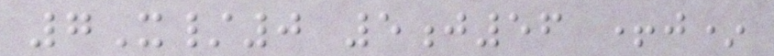7X/0 5j56 +j*
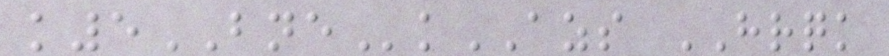k5BNEkAZS HRQK
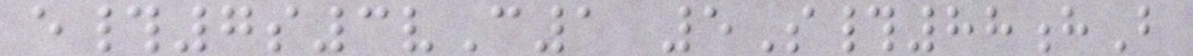e#7s3vC1 5S#88hB
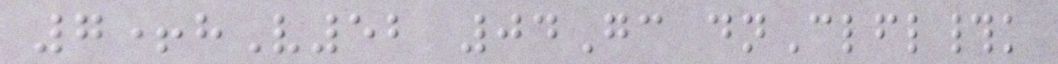7+hV52 04Gc dnClfl#k
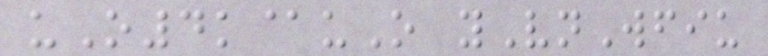uO4k@uO yVnWfiu
